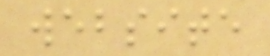website
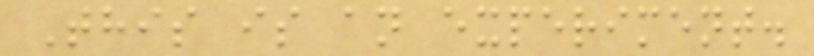This is an experiment.
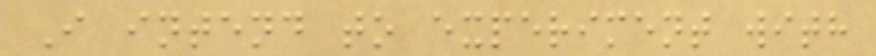I intend to experiment with
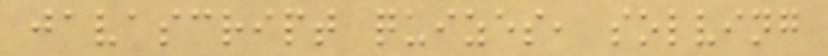javascript quizes, solving
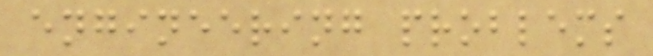engineering problems
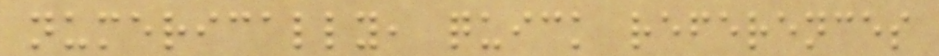numerically, quick references
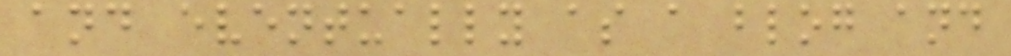and eventually as a blog and
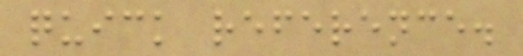quick reference.
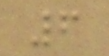6
